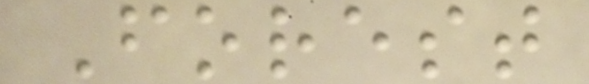Forest
